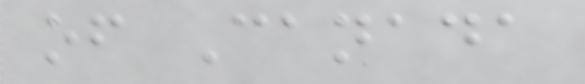of Canada
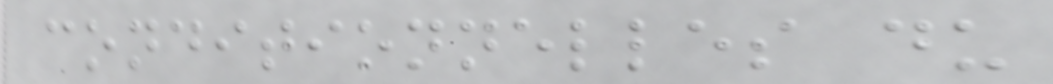conditionnelles du
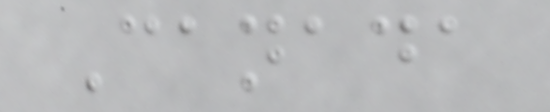Canada
